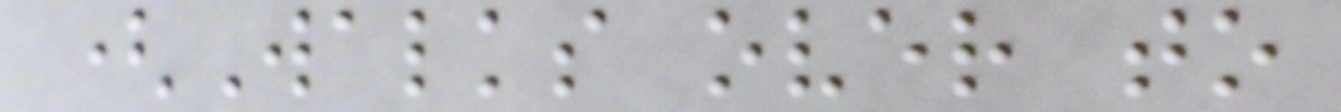(Walks over to
